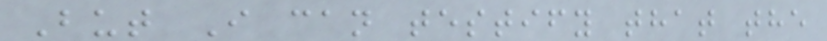But I can testify that the
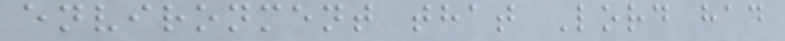environment that Lord had
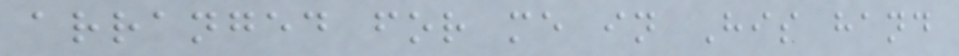arranged for me in His hand
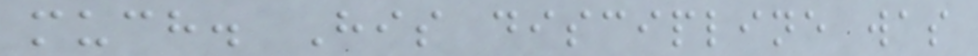much. His discipline was
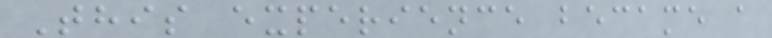This experience became a
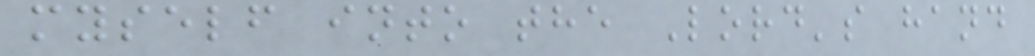myself into the Lord's hand
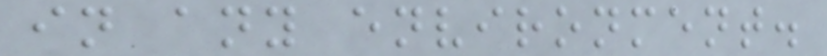in any environment.
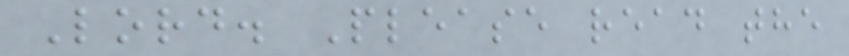Lord. Please read the
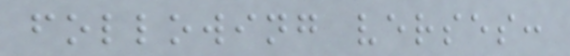following verses:
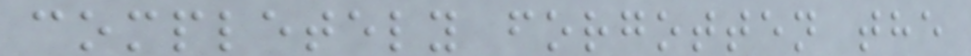completely forgotten the
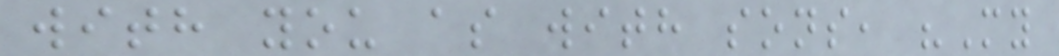with you as with sons, "My
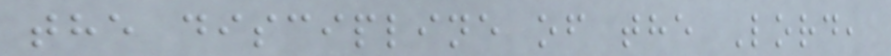the discipline of the Lord,
